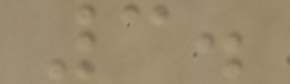3.
